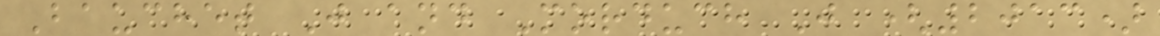Bauchet J and Morduch J (2013)
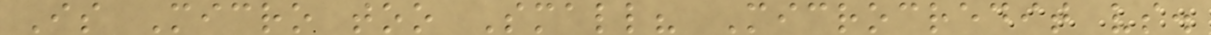Is Micro too Small? Microcredit vs.
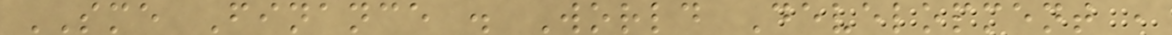SME Finance . World Development ,
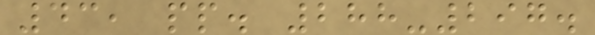43, pp. 288-297.
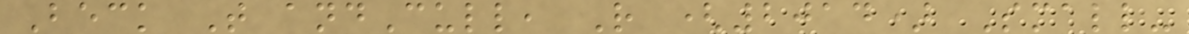Beck T andCull, R (2014) Small-
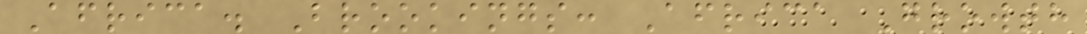Africa. Brookings: Africa Growth
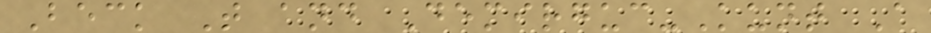Beck T and Demirguc-Kunt A
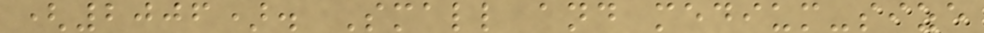(2006). Small and medium-size
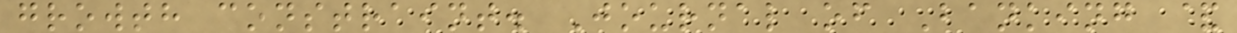growth constraint. Journal of Banking &
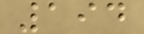194
